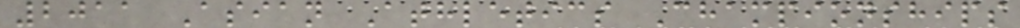2011 Asian Athletics Championships
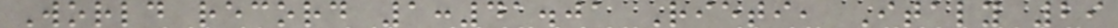World record 1:41.01 Rieti, Italy 29
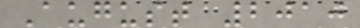August 2010
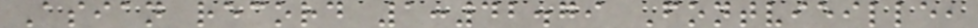Asian record 1:42.79 Fontvieille,
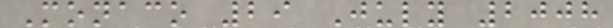Monaco 29 July 2008
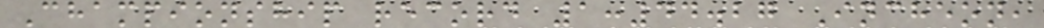Championship record 1:44.27 Incheon,
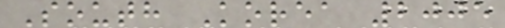South Korea 2005
